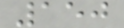150
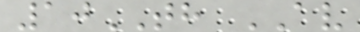10TH AV
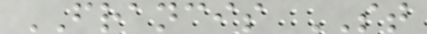FRANCIS ST
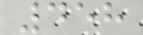458
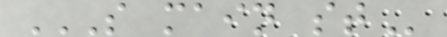S MAIN ST
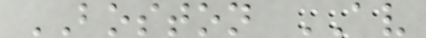BOSTON AV
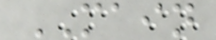MAIN
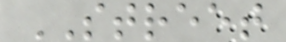STREET
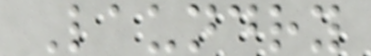Laundry
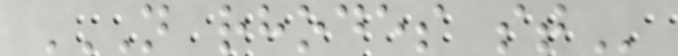N RHODES ST
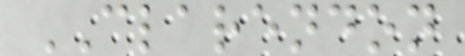CLARENDON
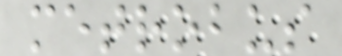metrobus
